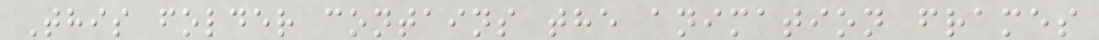This folder contains the animation frames
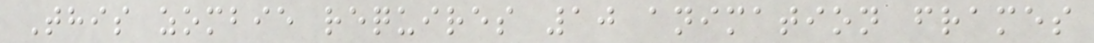This zombie requires 10 animation frames
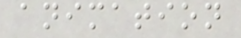animation
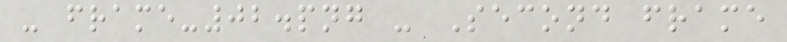- frame-02.png - Second frame
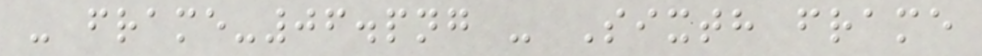- frame-06.png - Sixth frame
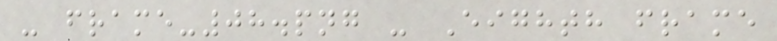- frame-08.png - Eighth frame
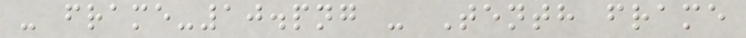- frame-10.png - Tenth frame
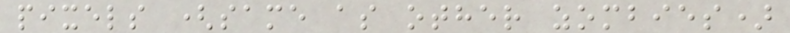pixels (same as other zombies)
